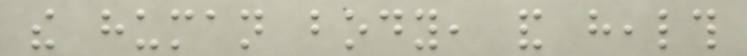the human body, and health
